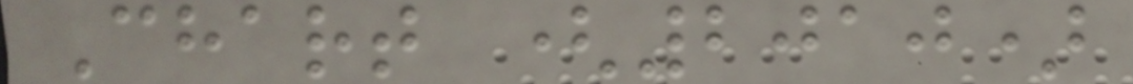Chart (2010)
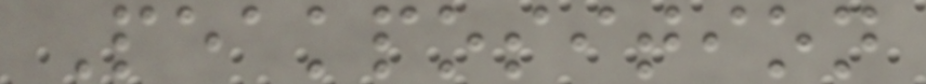Peakposition
